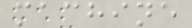machine
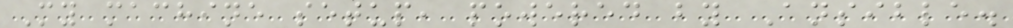My machine setup, powered by Ansible.
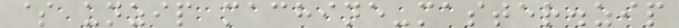$ unzip machine-master.zip
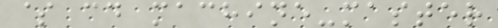$ cd machine-master
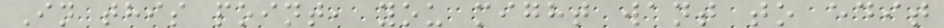In this point, you might want to edit
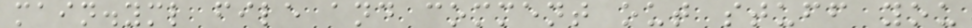main.yml file and comment out stuff you
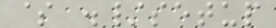$ ./setup
